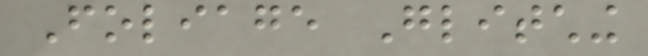Foliage Glitching
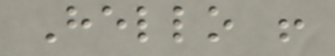Hello !
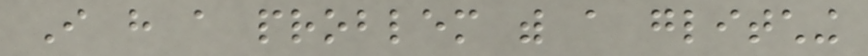I have a problem with a glitching
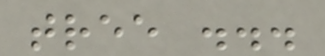tree ...
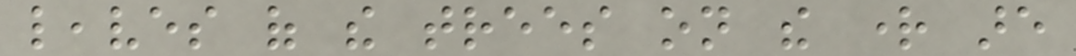leaves of the trees on the right are
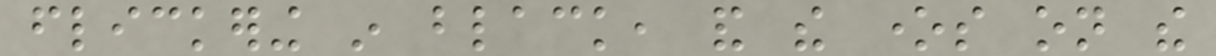flickering in black, and the ones on the
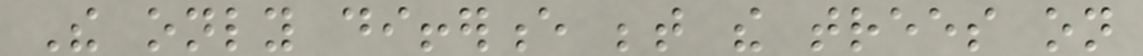The only difference between the trees on
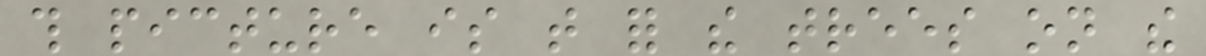this picture is that for the trees on the
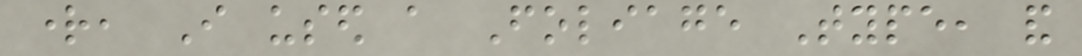right, I used a Foliage Type, and
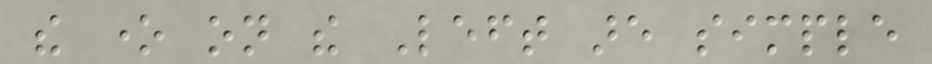the one on the Left are simple
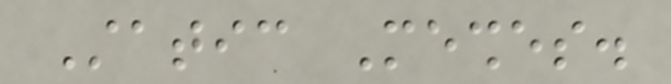Static Meshes.
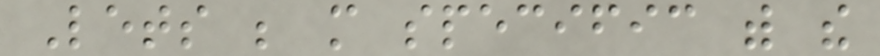Lets be more specific with the
